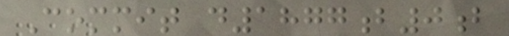Commit d1877b0b
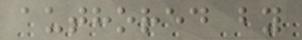authored by
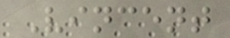Vincent
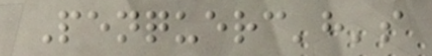Penquerc'h's
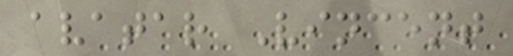avatar Vincent
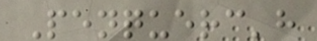Penquerc'h
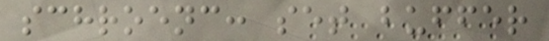schroenc: set buffer
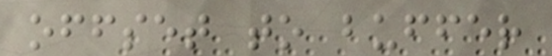offset to buffer
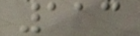113
